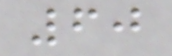60
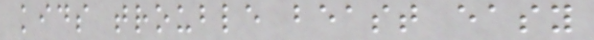kids trouble beast easy
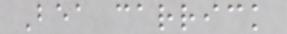Bea carrick
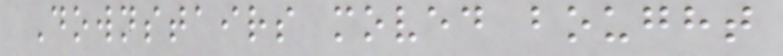Downstairs moved bought
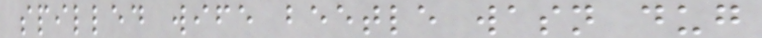spilled wife beetle wasn dug
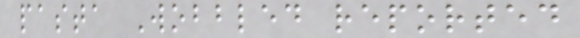pasta Wobbled reported
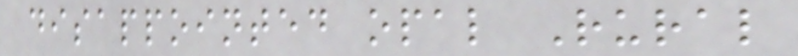disappointed opal Rural
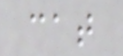cat
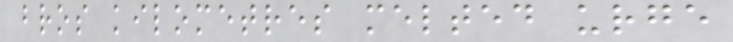bros kilometres melted urge
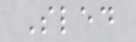Sled
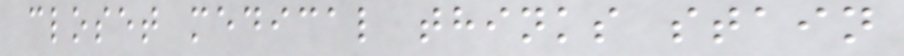closet medical thinks stain
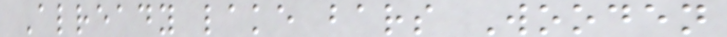Already lake bars Wooden
